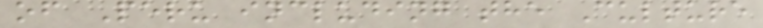of Peru including the Culture
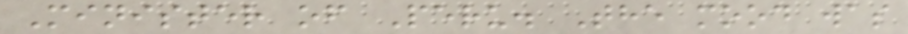Minister of Peru. The mood was
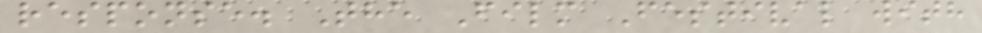response. The Film Festival with
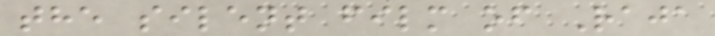the silent film of Raja
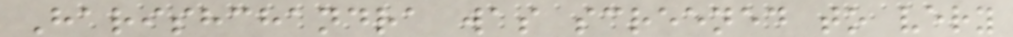Harishchandra was screened to very
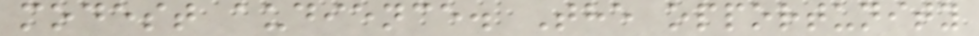modest audience. The opportunity
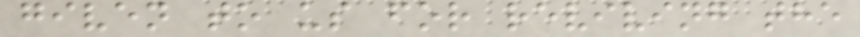given to us for reviving the
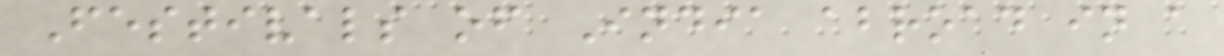Festivals of India abroad in a
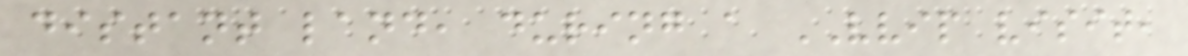distant land, during a VVIP visit,
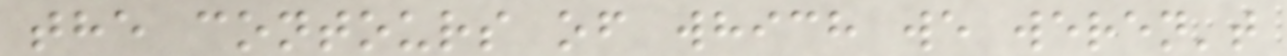the contours of which we weren't
